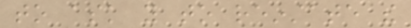to ask you to reinstate the
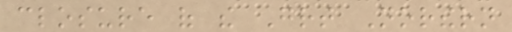closure of the Great Northern
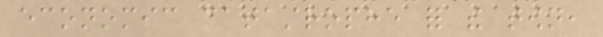economic catastrophe for the town,
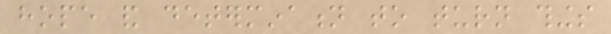hope and determination to turn things
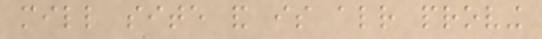mill site and is already proving
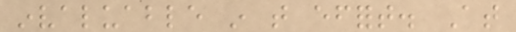invaluable in that effort. At
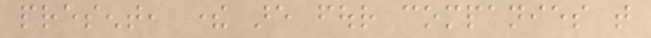present, there are four companies that
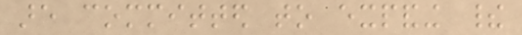are committed to expanding their
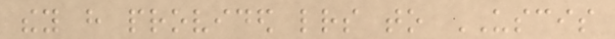they have provided letters to USCIS
